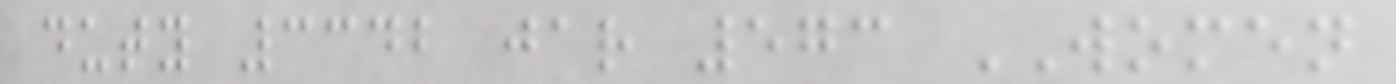duty 3342 jar 573 WOMEN
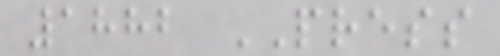1882 PRESS
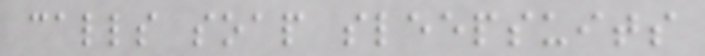calls soap sleepsuits
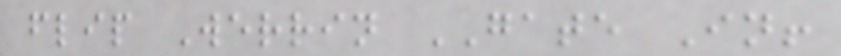flip Werrin GATE In!
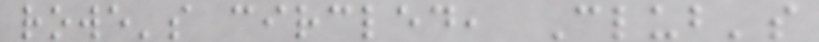rowe's circled, Club's
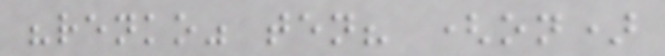"renko" ten? (on)
